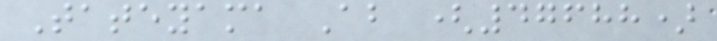Tateyama Ab (47688)
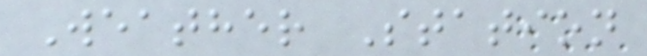Weather Station
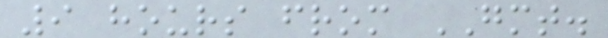9 hours from GMT.
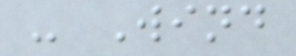- Wind
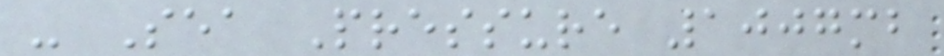- Sea Pressure 1007mb
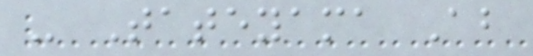- Tateyama Ab
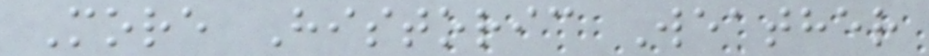More Historic Weather
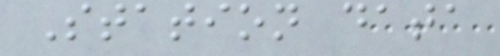Station data
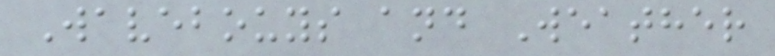Wavebouys and Weather
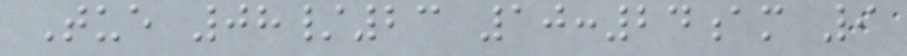Tue 08/23 10:24am 9
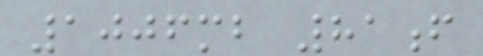1006mb 81f
